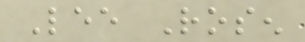Lee Rosen
